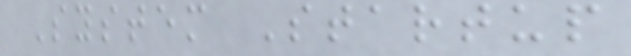System Startup
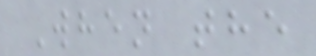When the
